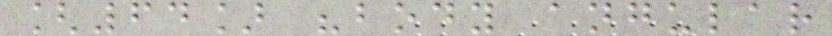[64] "body angular
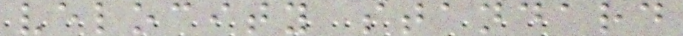velocity standard
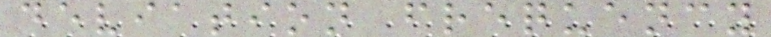deviation frequency
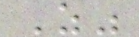Z"
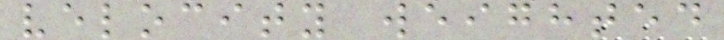velocity weighted
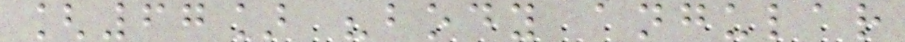[67] "body angular
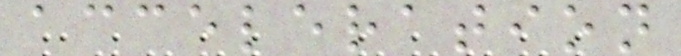acceleration
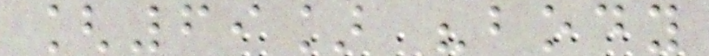[69] "body
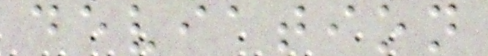deviation
